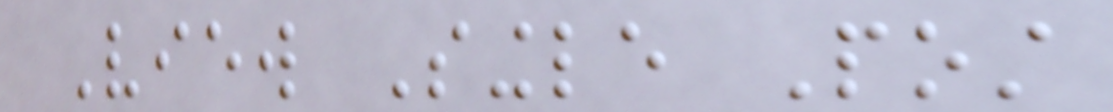View Single Post
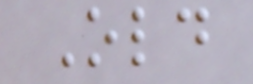Old
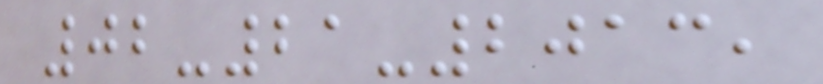02-21-2013,
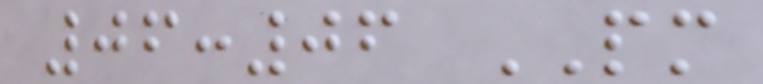06:06 PM
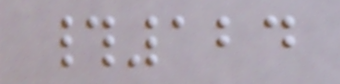#124
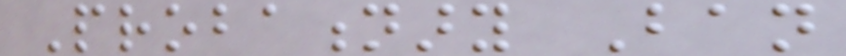Probationary Ban
